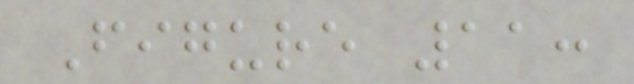Figure 11:
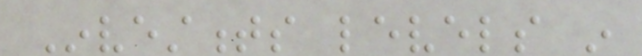Investments levels in
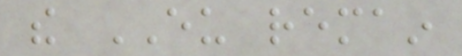the EU remain
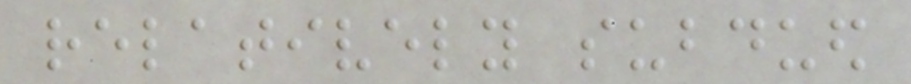relatively subdued
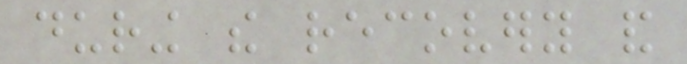during the recovery and
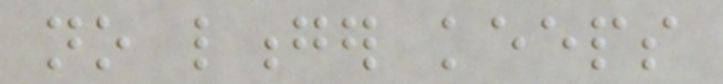no longer keeps
